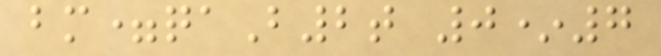bm=qaB2t 0*7
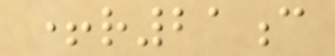+r21c
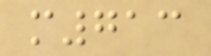m713
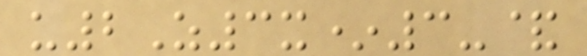u2Z3x*3-&
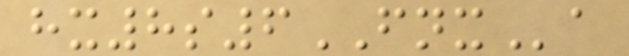hx8s6FNXa
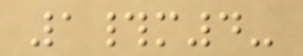1#m4-
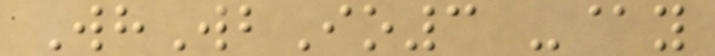WhWbIo3 -@y
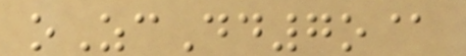oZcDd7o@
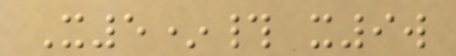X5*# x9w
